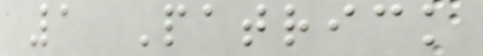1 Patrick
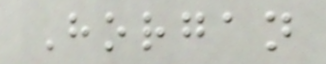Horgan
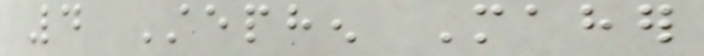4 Stephen Maher
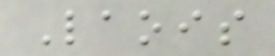Laois
